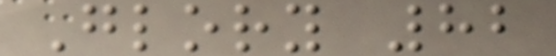Glory 82
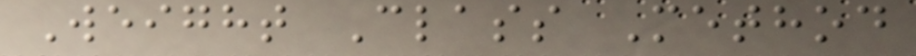Weight Class Method
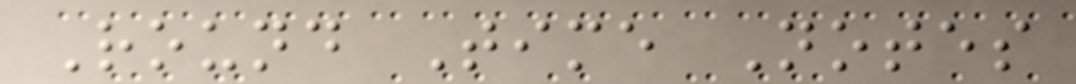Round Time Notes
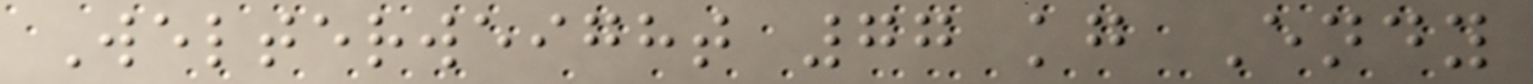Welterweight 77 kg Endy
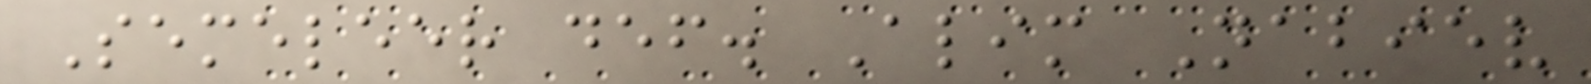Semeleer def. Alim Nabiev
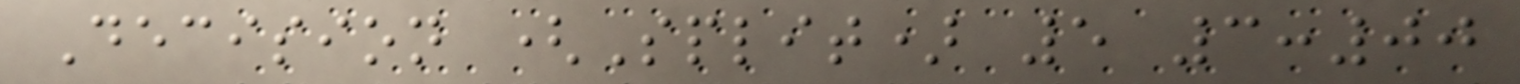Decision (Split) 5 3:00
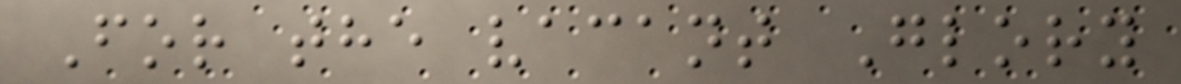For the vacant Glory
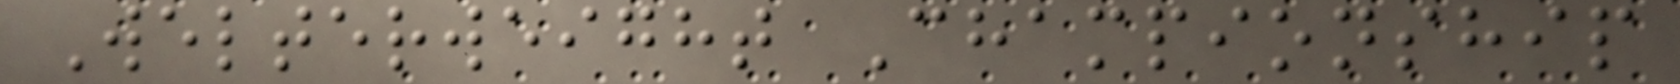Welterweight Championship
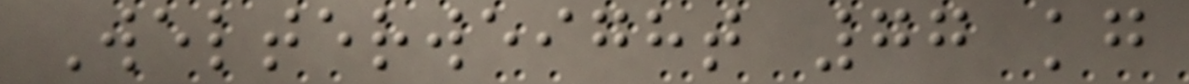Welterweight 77 kg
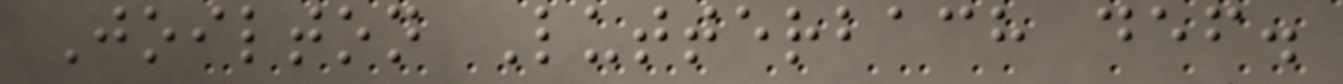Joilton Lutterbach def.
